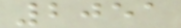2051
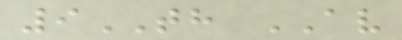9TH AV
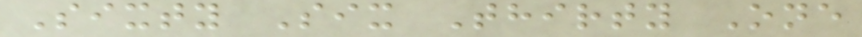Sixty Six Thirty One
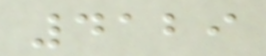4129
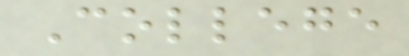College
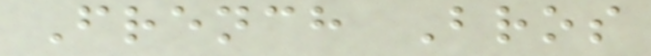French Bros
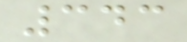343
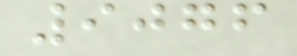9076
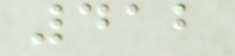412
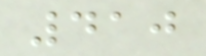410
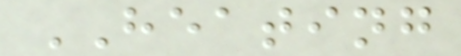HEATING
